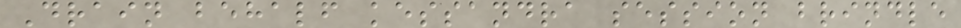Drain behalf kessandra session brindle
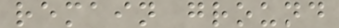remain ground
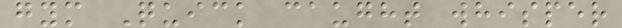gym Quick caught whisper
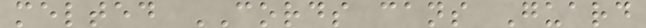melted CORDS cans Guard
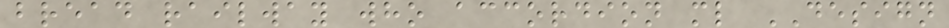bread railway who accordion ml DESIGN
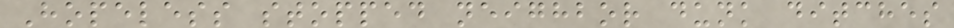Hopeless stopped neighbor dunk ditches
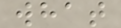what
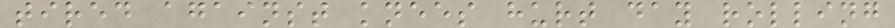tired against knees hurt day rolling
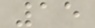15
